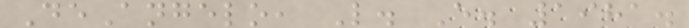DeAngelo, L. E. 1981.
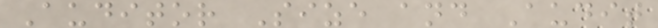Auditor Size and Audit
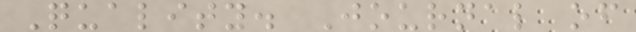Quality. Journal of
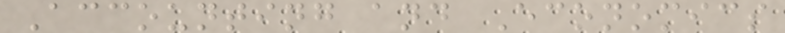Accounting and Economics
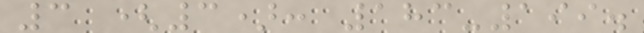3 (3): 183-199.
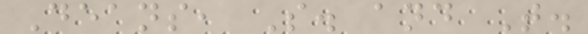Deans, S. and T.
